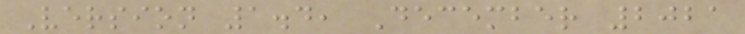Version 1.4, December 2021
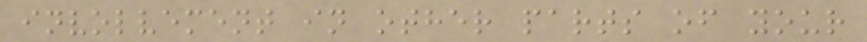involvement in other parts of your
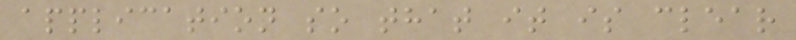application so that it is clear
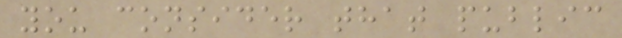you consider that public
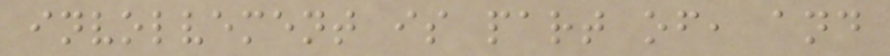involvement is part of, and
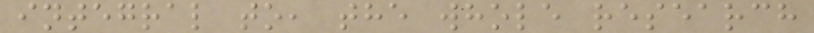integral to, the whole research
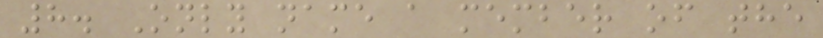8. Only name a member of the
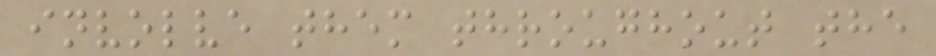involve them throughout the
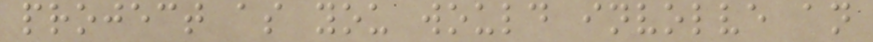project as you would involve an
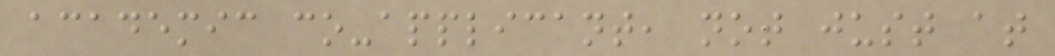academic co-applicant, not just at
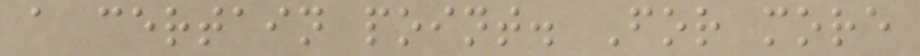a certain point. For more
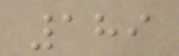189
